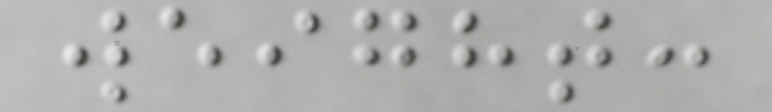weight:
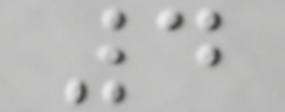4
